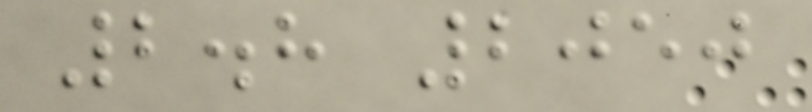2.8 2050
